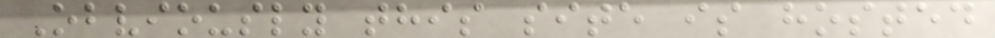Obviously this site is hosted
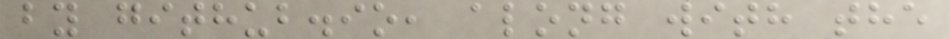by github.io, along with the
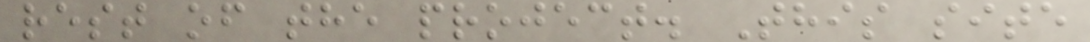rest of the project. This site
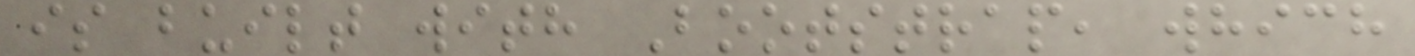is built with Bootstrap, which
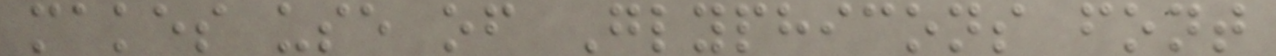makes use of Glyphicons font
